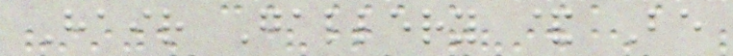Hair Gallery & Be
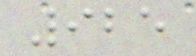925
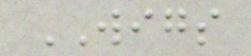WIGS
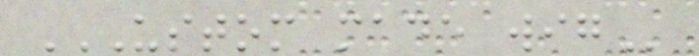USTOM MADE WIG
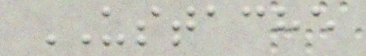USTACHE
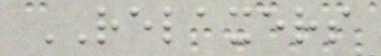RELAXERS
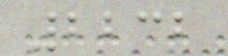2232
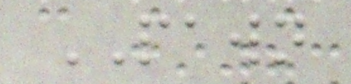PAWN
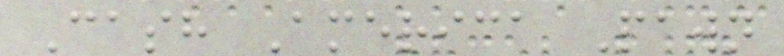Cash America Pawn
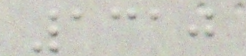1310
